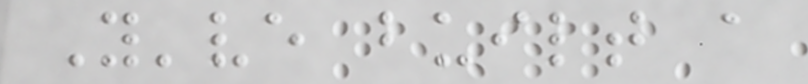You've built a
